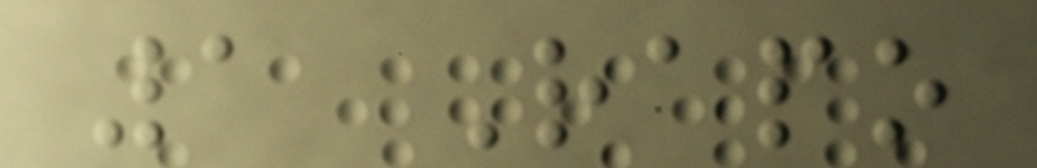1 Rapo
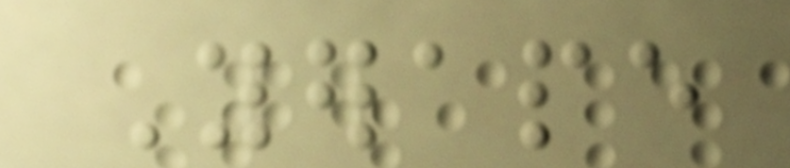Yerape
